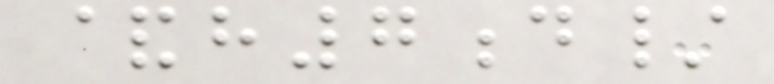&h7d/
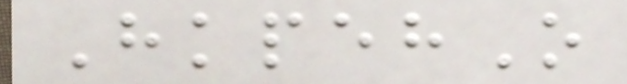HkpehO
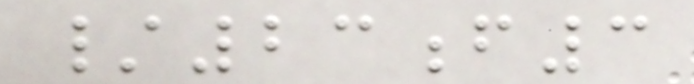/23f3
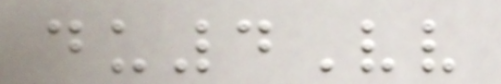du4Vv
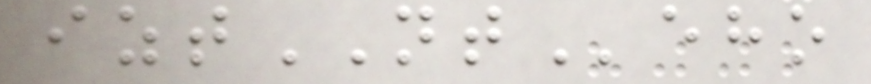iztNTeho
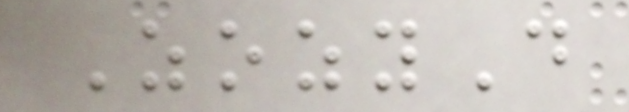ZozyD
